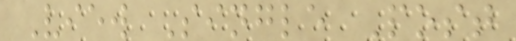View Single Post
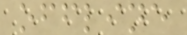offline
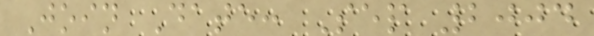Join Date: Sep 2004
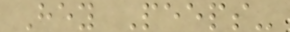Hey Peeps-
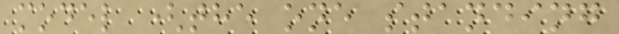model (the one standing
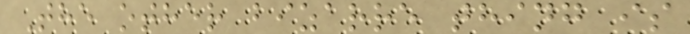The other bizarre thing is
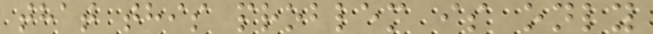that this problem is only
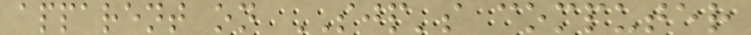apparent on SJP's computer
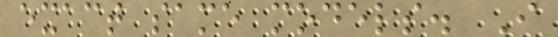exact same models. I
